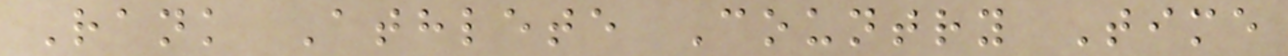Rank Athlete Country Time
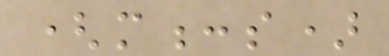(m:s)
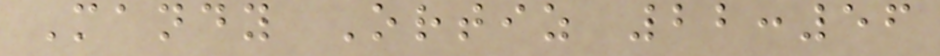Mandy Ortiz 22:56
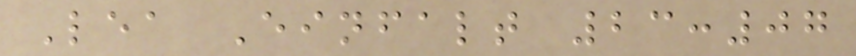Lea Einfalt 23:07
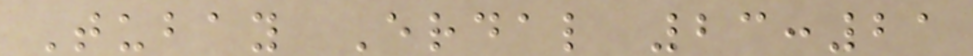Tubay Erdal 23:21
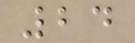24
